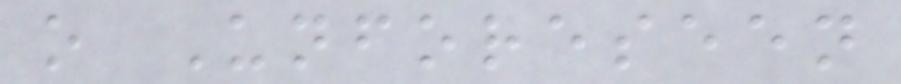o Unforeseen
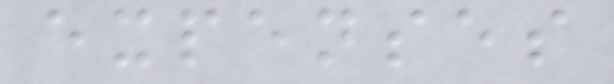expenses
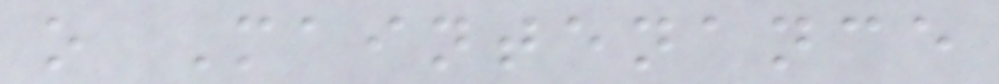o Maintenance
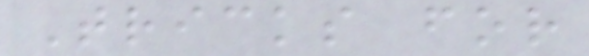Tricks for
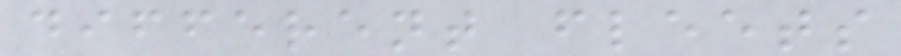different fleets
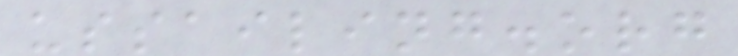ussailing.org
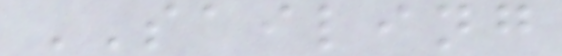SAILING
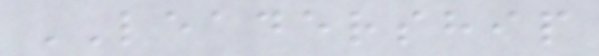LEADERSHIP
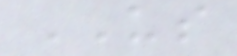US
